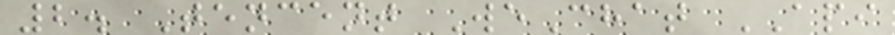2. Tencent WeChat API
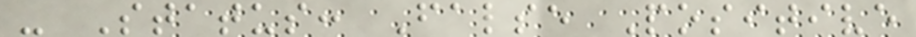- Status: False Positive
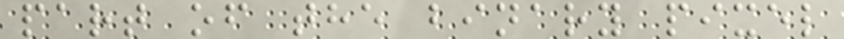part of the binary pixel
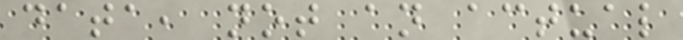data, not an actual
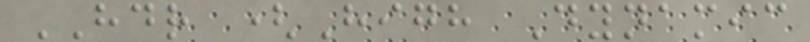HDR (High Dynamic
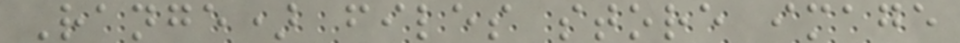Range) files store image
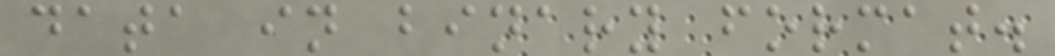data in binary format.
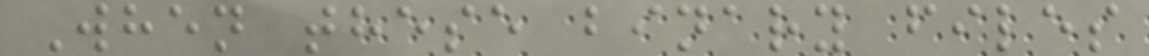When these binary files
